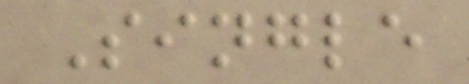Single
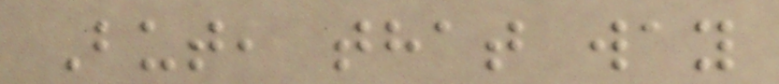But, that way
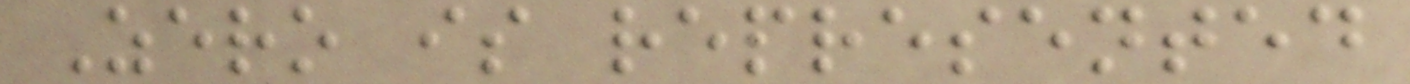Zero is represented
